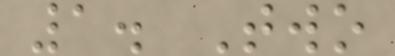1. Two
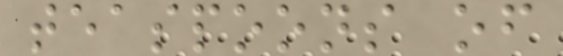teaspoons of
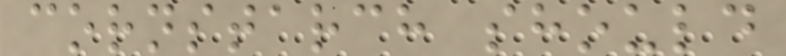cornstarch should
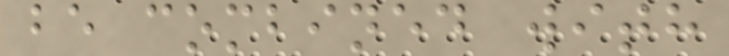be combined with
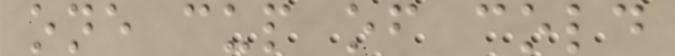one cup of cold
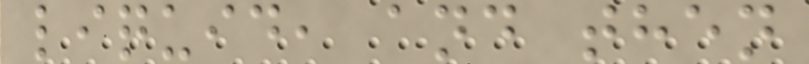liquid, and then
